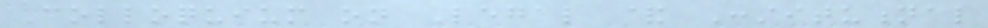Colloquium on Legal & Constitutional
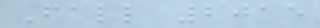Fall 2015
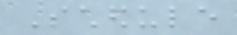Schedule
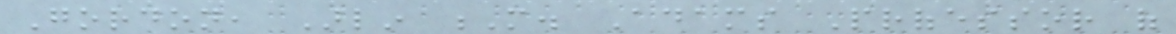Gordon, Arlin M. Adams Professor of
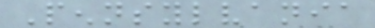Pennsylvania
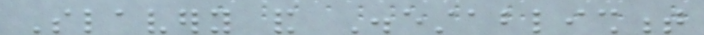Slavery and Disestablishment
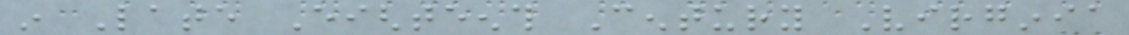in Late Eighteenth Century Virginia
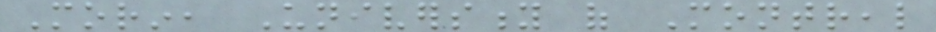Morin, University of Montreal
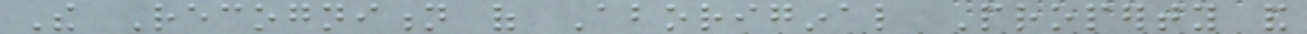The Recognition of Aboriginal Property and
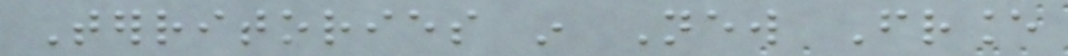Territories in New France
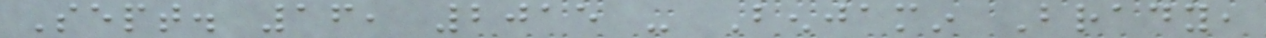Sept. 16, 2015 - Benjamin Brady,
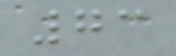73
